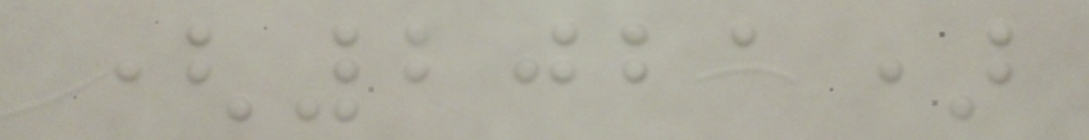(2021)
